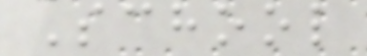School
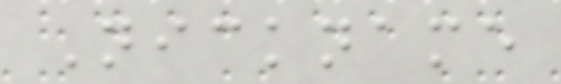Nickname
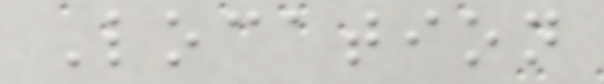Location
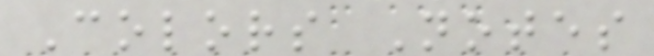Colors Notes
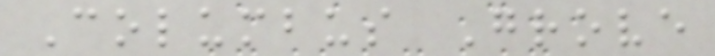Columbus Grove
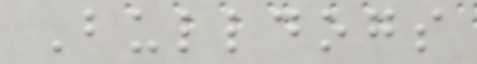Bulldogs
